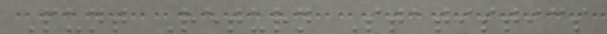Punt Return Statistics
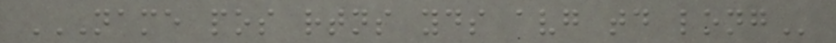NAME POS RTNS YDS AVG TD LONG
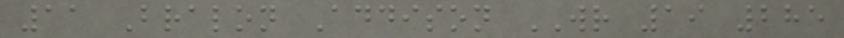11 Bralon Addison WR 19 285
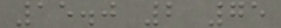15.0 2 75
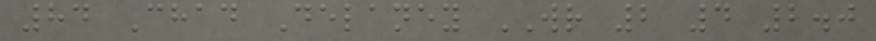84 Chad Delaney WR 2 4 2.0
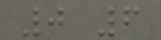0 6
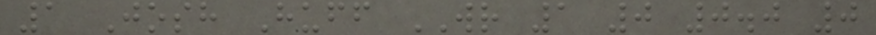1 Josh Huff WR 1 0 0.0 0
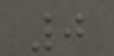0
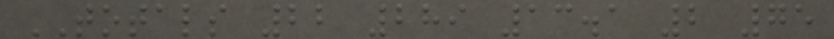TOTALS 22 289 13.1 2 75
